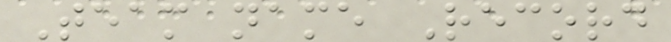Team name Record
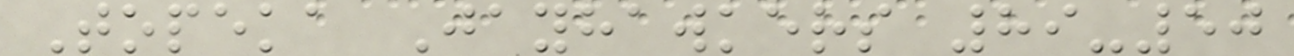Topeka Jayhawkers 89-50
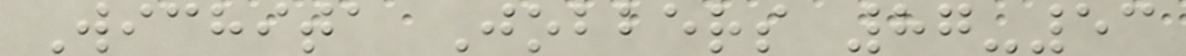Wichita Jobbers 87-53
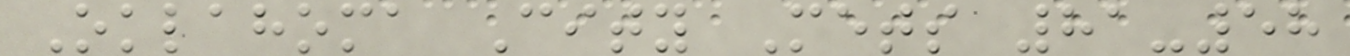Oklahoma City Mets 81-58
